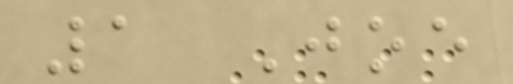1 Joe
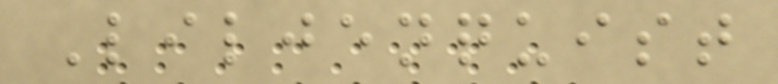Liljenquist
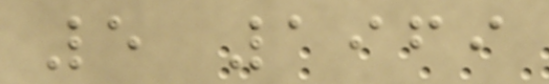5 1969
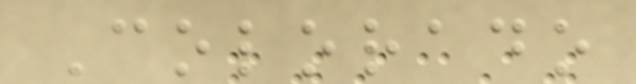Colorado
